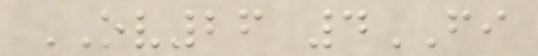OV26 4FI
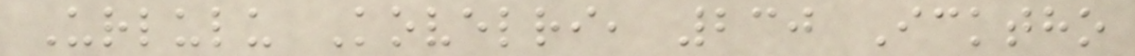Urlulu Kovelri, 230 Icktho
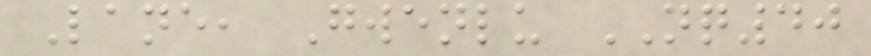Lane, Gwenlu NQ40
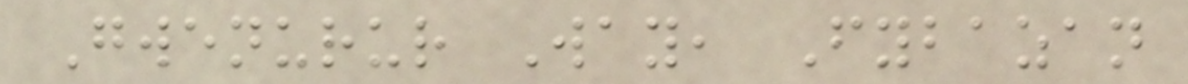Gwenurur Way, Fybazan
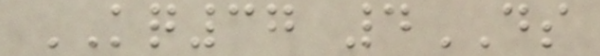KQ37 4DS
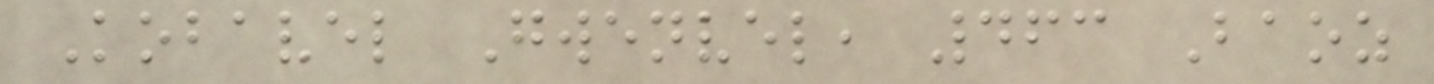Kobavel Gwenvel, 463 Baoz
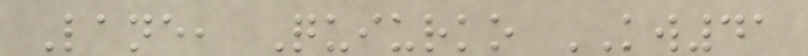Lane, Quiurko KW41
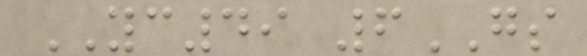YC49 6GS
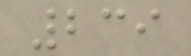239
